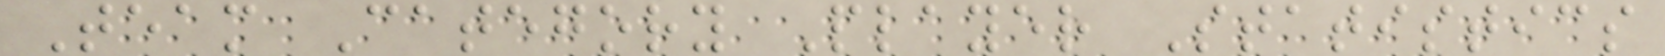Team Category Player Statistics
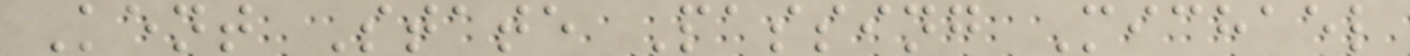Kent State Passing Michael
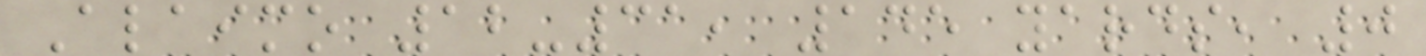Alaimo 12-31, 145 yards, 0
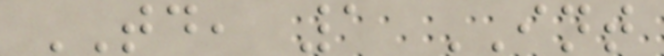TD, 1 INT
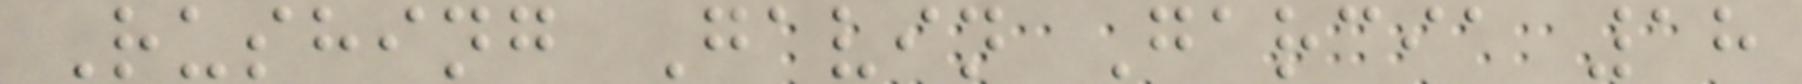Rushing Gavin Garcia 18
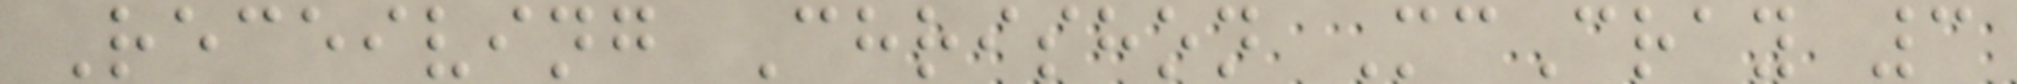Receiving Chrishon McCray 3
